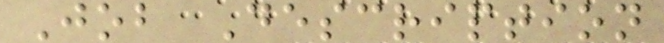Job Description
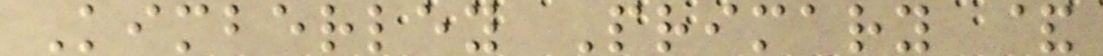Kimberley Primary &
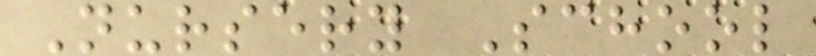Nursery School
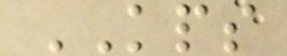KPS
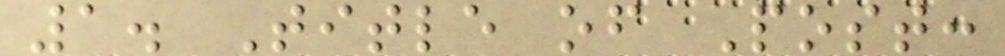1. Title of Post:
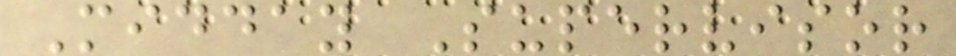Midday Supervisor
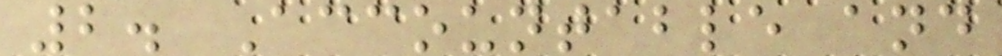2. Accountable and
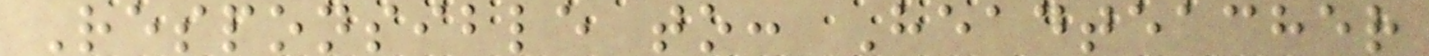Responsible to: Headteacher
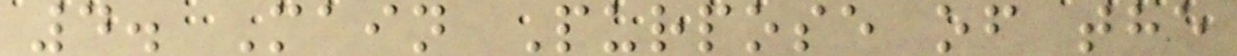4. Main Purpose of the
